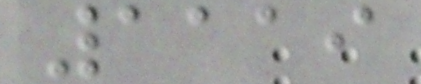1119
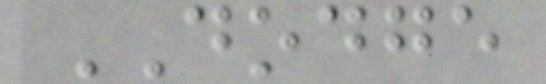DODGE
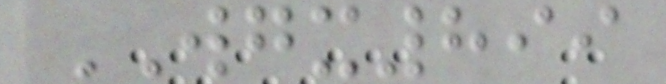WGX899
